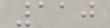110
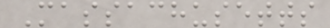Massachusetts
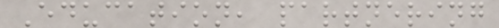Education, partnering
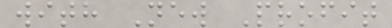with New Profit
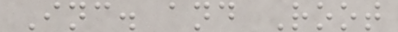Inc. and Root
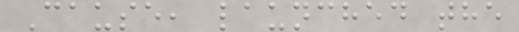Cause, launched the
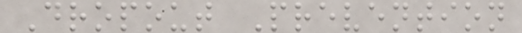Dropout Prevention
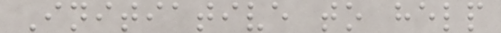Initiative to help
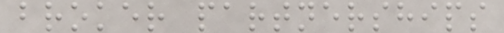broker partnerships
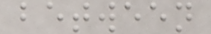between
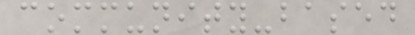community-based
